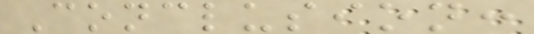Conclusion:
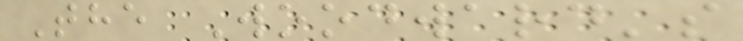The Woodward's
